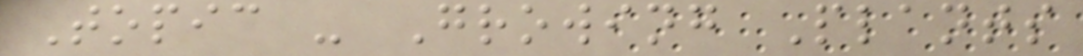Topic - Growing Plants
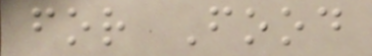for Food
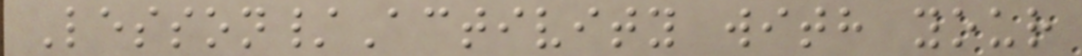Lesson/Activity with your
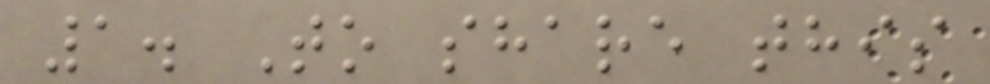1. To share this
